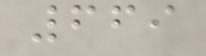669
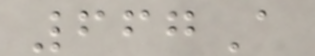667A
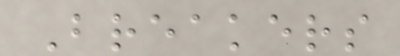Breakers
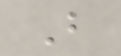B
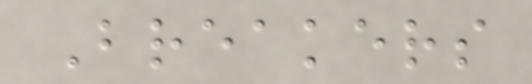Breakers
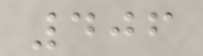406
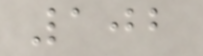102
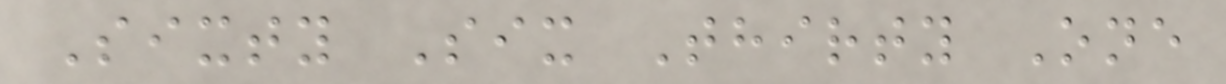Sixty Six Thirty One
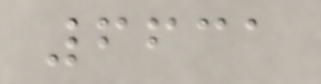6631
